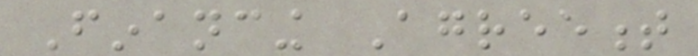Financing Agreement
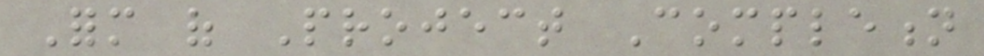Form of Project Completion
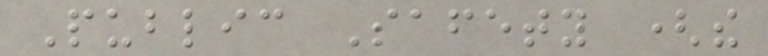Public Safety (the
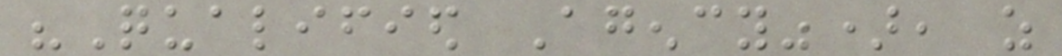"Qualified Agency"), as
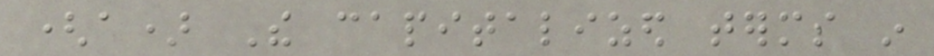(a) The capitalized terms in
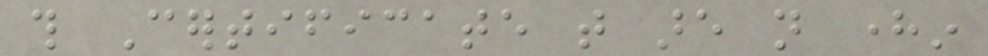this Certificate that are not herein
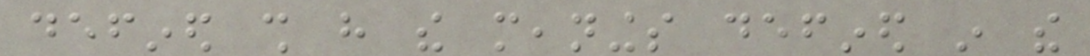defined shall have the meanings defined in the
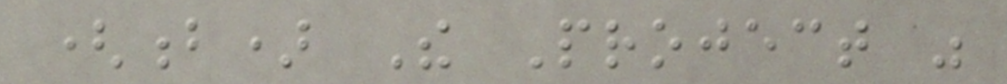(b) The Project was
